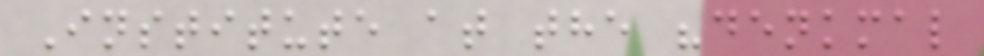Institute at the "denkmal
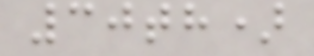30th)
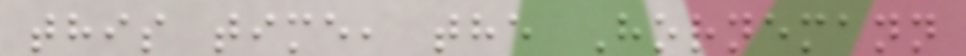this time, the Hornemann
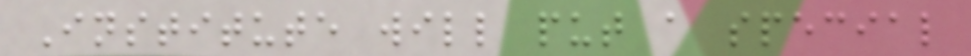Institute will put a special
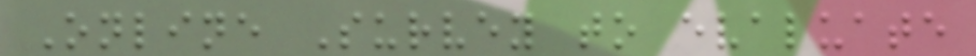Online Survey to evaluate
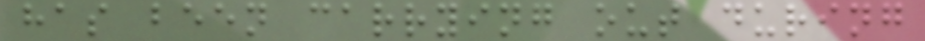has been carrying out during
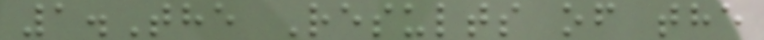1.The Results of the
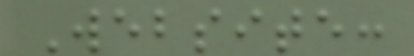Website:
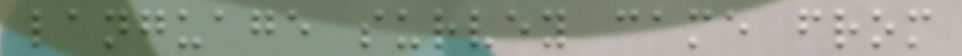language survey came from
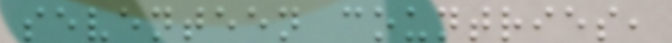seventeen countries,
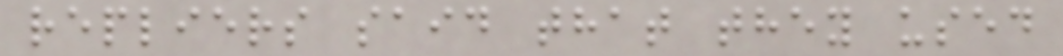repliers said that they used
